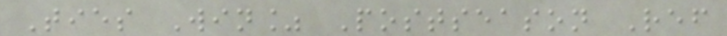Ties Win% Postseason Ref
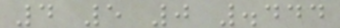4 5 0 .444
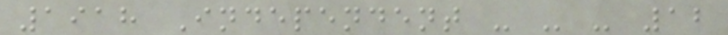1918 Independent - - - 12
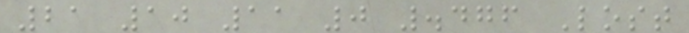21 10 11 0 .476 Lost
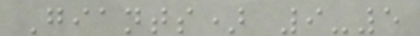Giants) 9-5
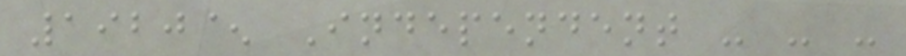1920^ Independent - - -
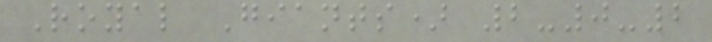Royal Giants) 2-0-2
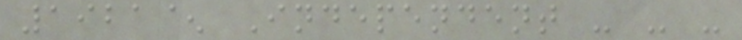1921^ Independent - - -
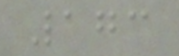173
